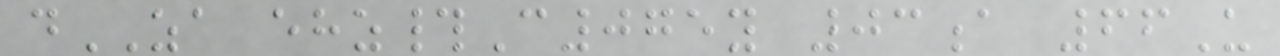dZA ehz#C075y 03a 66U
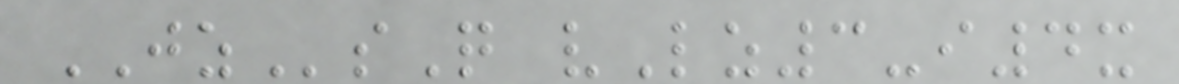JZsQ vLz3-i4x
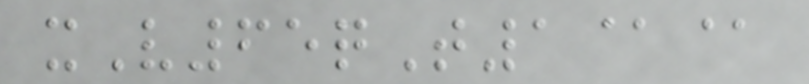xV65qT1@@
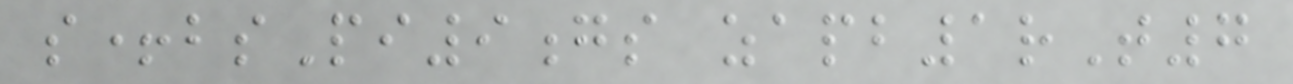s+bsPi9gs zapb1rT7
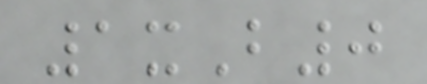1xB0
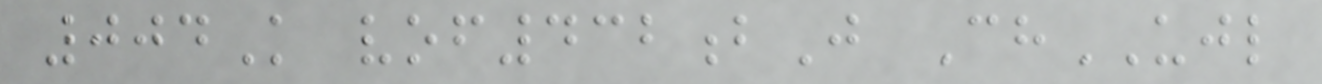004K vof432bJ ChUJL
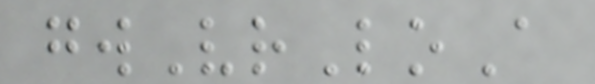gwVrLoA
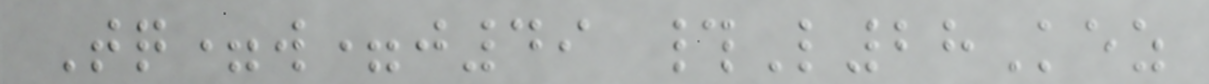Tq=w=j49 #L28Kez
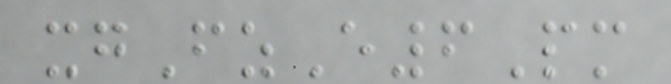xgFzE6Pm
